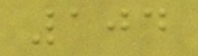104
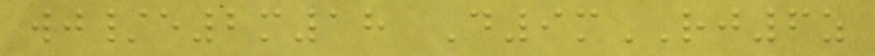wj/e2m18 D9mRJ6z
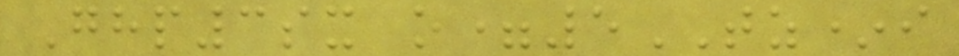Ghp3sx o=5TZ*i
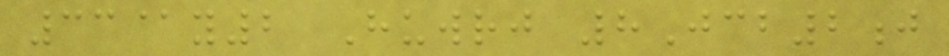33@y2 Huwrj 8Jcb2j
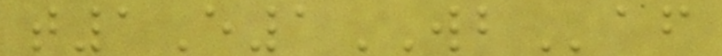t1E1WBaf
